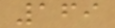169
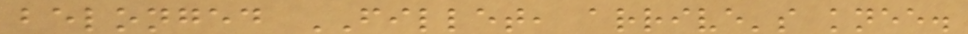belonged FILLET, arrive's knee.
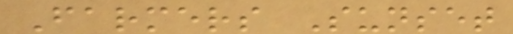Farmers Sunset
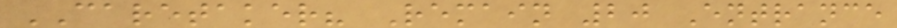CARETAKER? Remain 20 Entrance
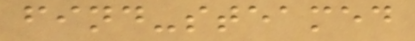find-steamed
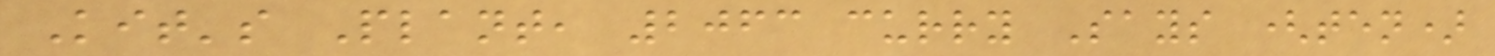Kit's Plant, 2063 curry Says (ten)
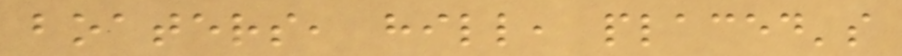boaters, hill, placed's
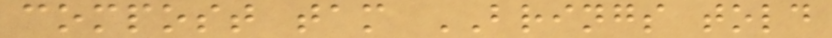compost tam BRINGS told
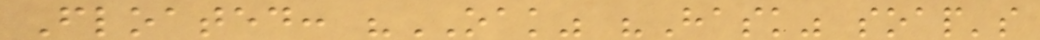Floated: "OAK" "Hask" soap's
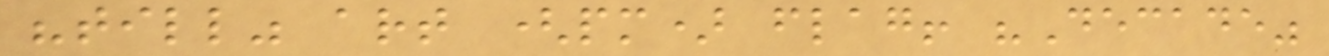"till" art (pm) flag! "Decade"
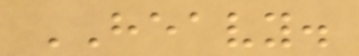HEAVY.
